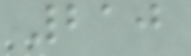210
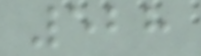528
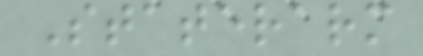Staterarm
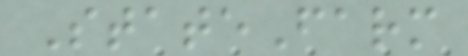StateFarm
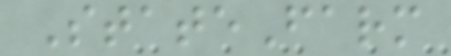StateFarm
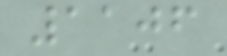1106
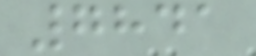7841
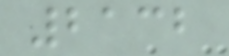2132
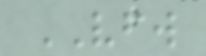VFW
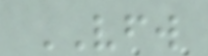VFW
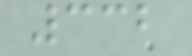332
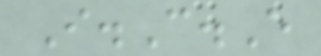I.C.E
